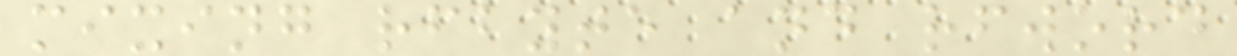mixing rfbyte and rfword
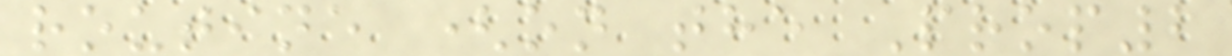routine (on the Prop2
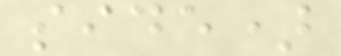side)
